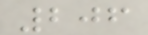206
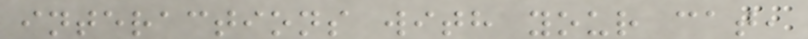interactions with your cat,
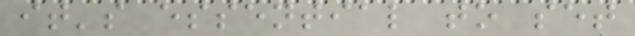it's essential to set
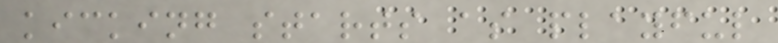kicking starts as playful
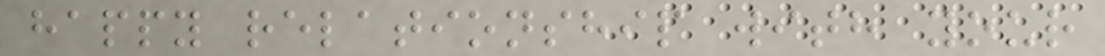happy relationship with your
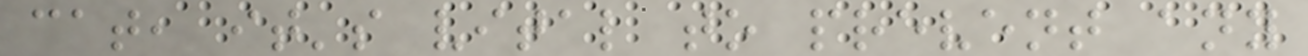cat, it's vital to prevent any
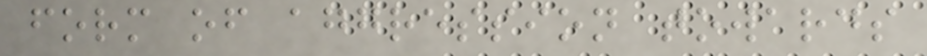form of aggression towards
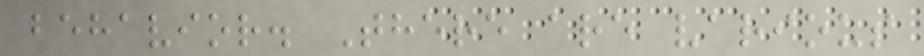behavior. There are various
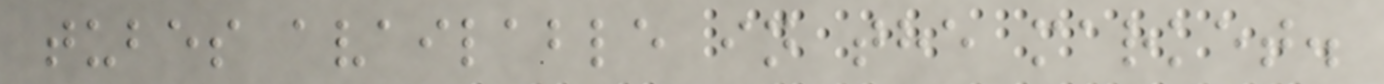tubes available in the market.
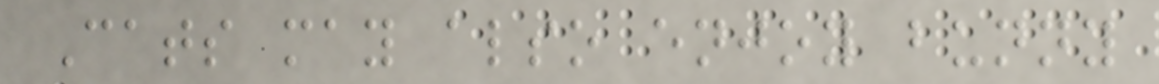Cats may also enjoy bunny
